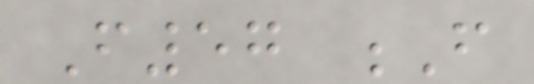F57 F
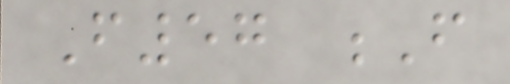F57 F
